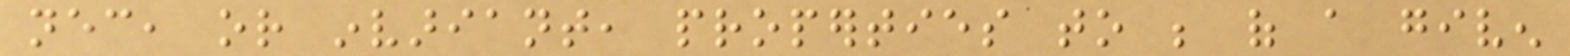necessary, or invariant, properties to be of a given
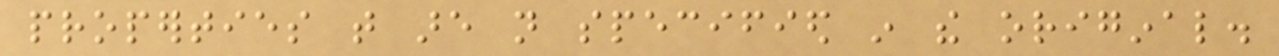properties that are not specified in the original.
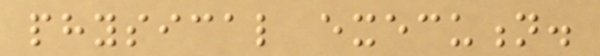physical execution.
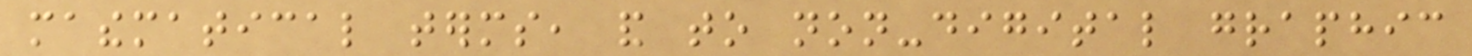mathematical terms, and to non-digital graphic
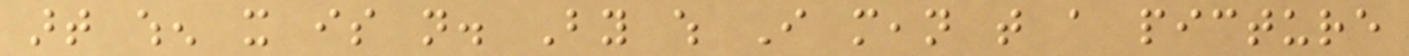art when it is not. By which I mean that a picture
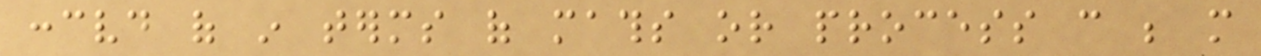conceived of in terms of maths or process can be more
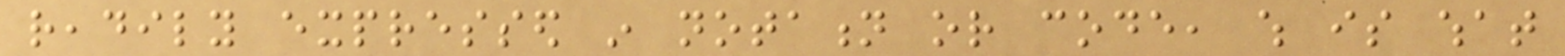readily expressed in notation or code, which is what
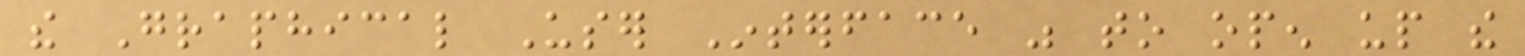the Graphical User Interface was to open up the
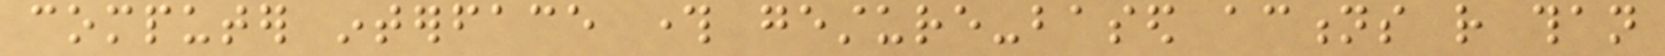computer interface through gesture-based actions rather than
